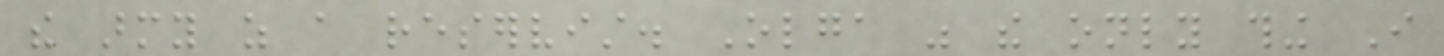the army as a reservist. Olga was the only thing I
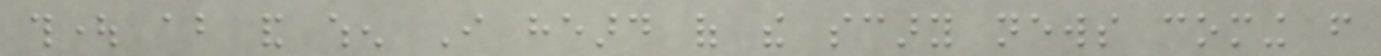thought about and when I heard of the scary news coming from
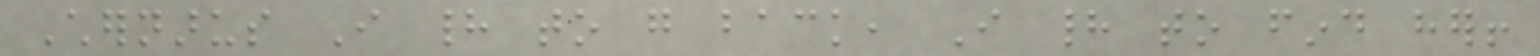Chernarus I had to go back, I had to find her!
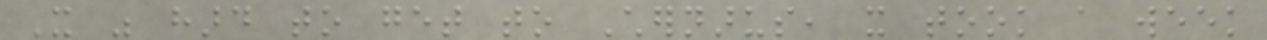It was hard to get to Chernarus, it took a week
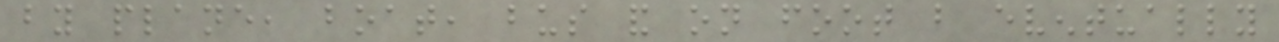by plane, boat, bus and on foot but eventually
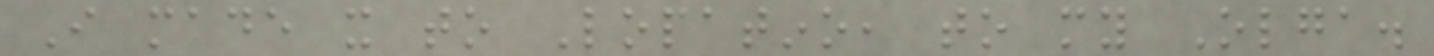I made it to Lopatino, to my Olga.
